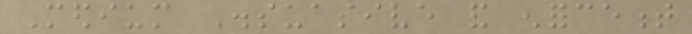Medium Dissuasive and enforcement
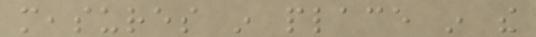measures in place in the
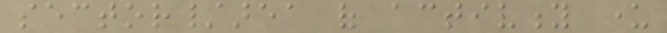sector/area of activity under
